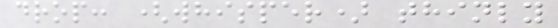drop: (whisper) thinly
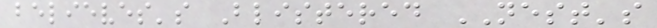believes's Blistered NEST's
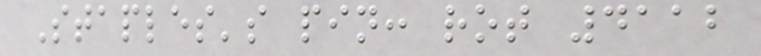Staples's pin: rot 4112
